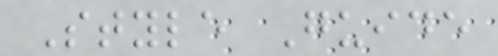Style Guide
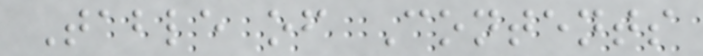Table of Contents
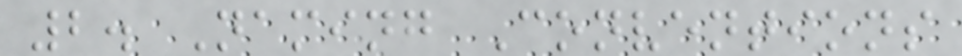2. Naming Conventions
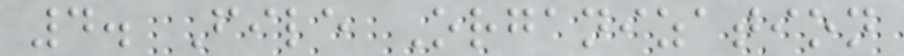4. File Organization
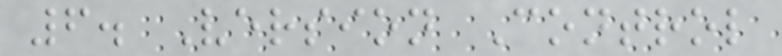6. Version Control
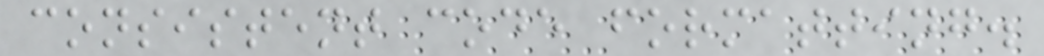consistent code formatting.
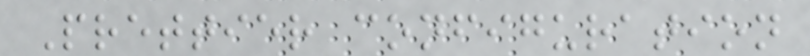Prettier configuration
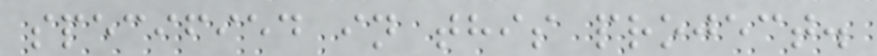specified in this project.
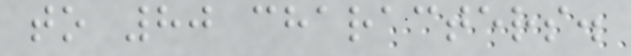to 80 characters.
